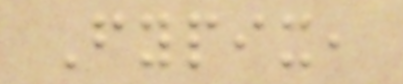Fypix,
